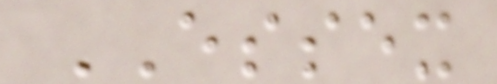ESSEX
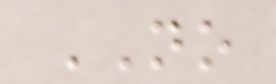NO
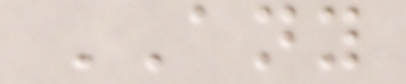ANY
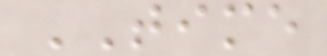TIME
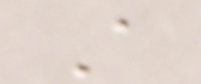A
